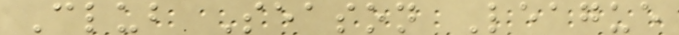Club Season League
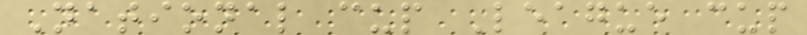National cup League cup
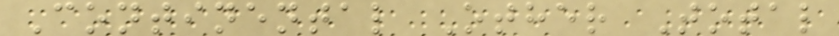Continental Other Total
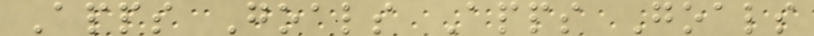Apps Goals Apps Goals
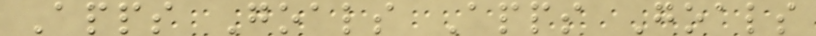Apps Goals Apps Goals
